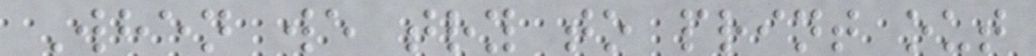When we try to print out
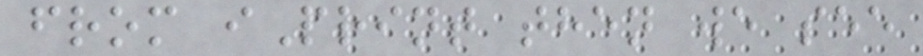from iPrint then we see
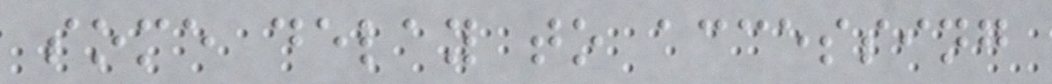some delay to accessing
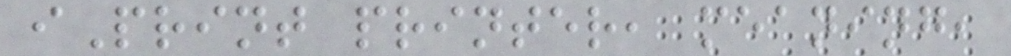iPrint printer, meaning,
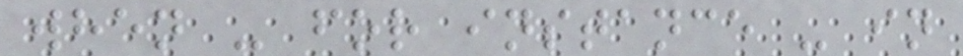when - for instance - in
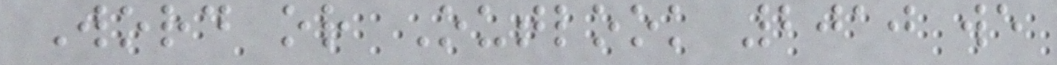Word or Outlook 2010 we
